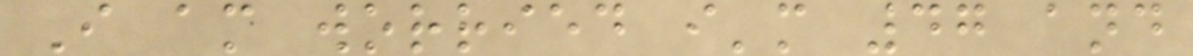I am worried i'm 47 and
